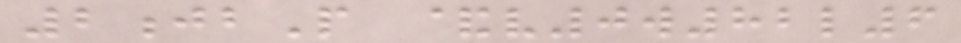2jbP &v0w82l6
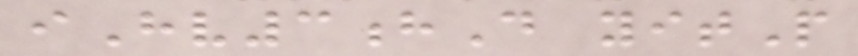iHv3hD yitP
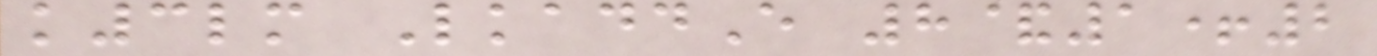k3lm LkaddE 8&1+2
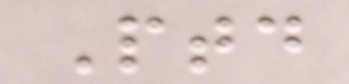Ptd
